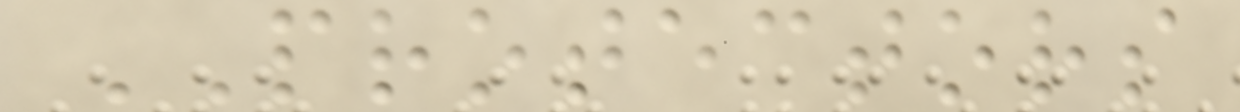PROTECTORS
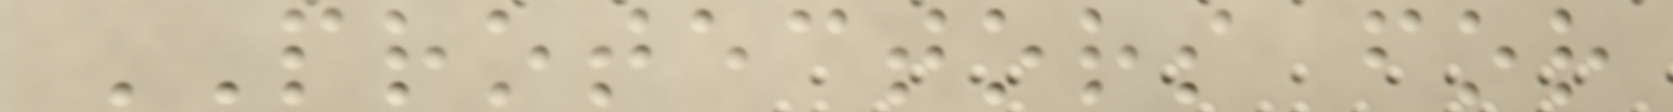PROTECTORS for
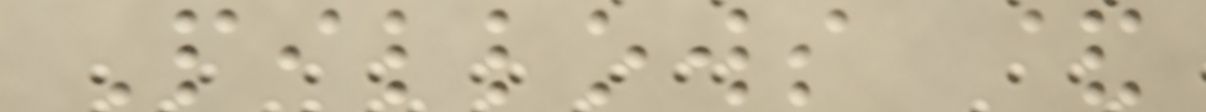Pillows &
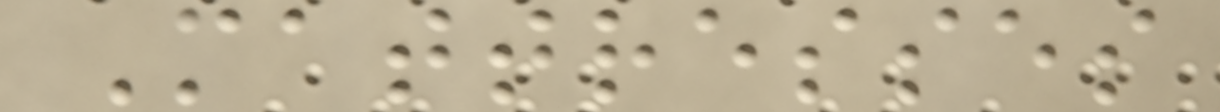Mattresses
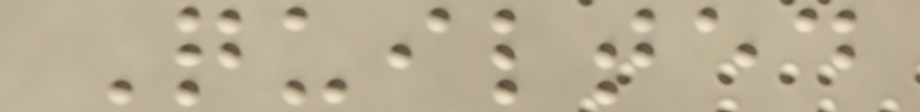Quilted
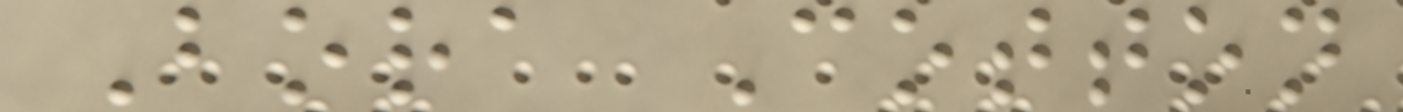Bora Cotton
